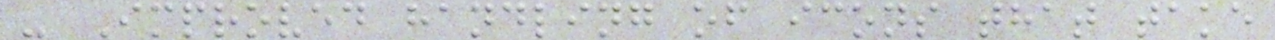- Improved handling of icons that take
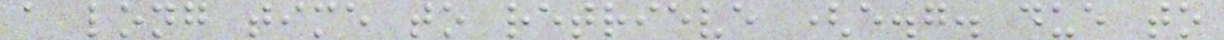a long time to retrieve (e.g. due to
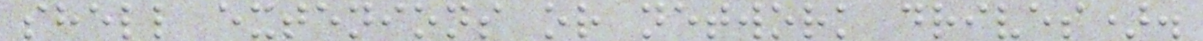shell extenions or network drives).
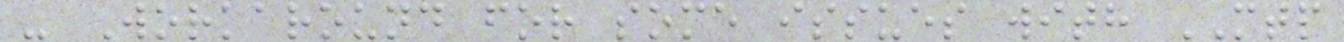- Workaround for some issues with MTP
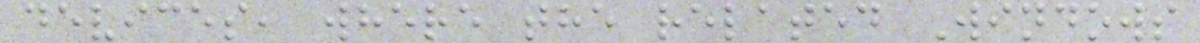devices, where the related Windows
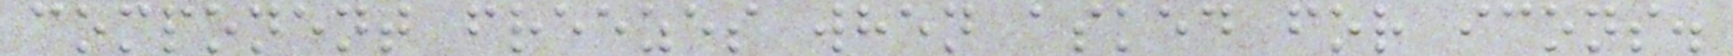component freezes when asked for icons.
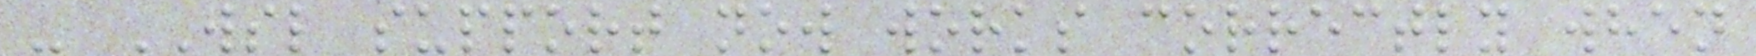- WSL support now works correctly when
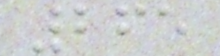265
